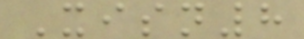Xisn8
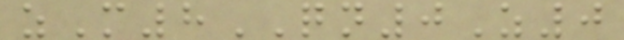zM8QN0Z0
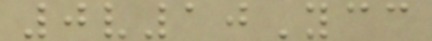0v10Ycc
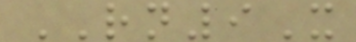RN9X
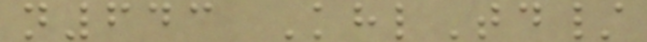n643 KhlTd/
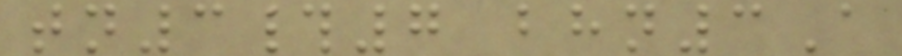tn3#7 bhn3A
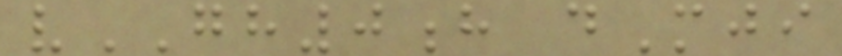vGH0h dMji
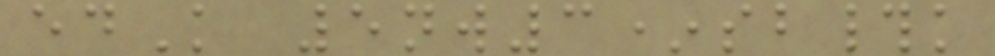edK 5nw3*sb#k
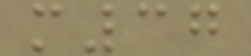m37
